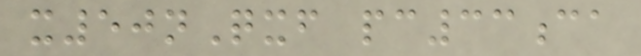x50nQxf pc33ca
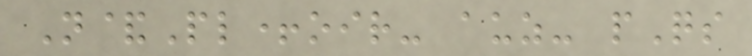N&Pl+oir- auz- pQs
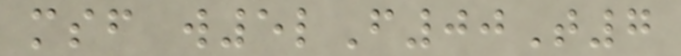msf w5lF00T7
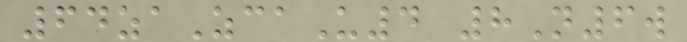64zaZcaU4 8N6w
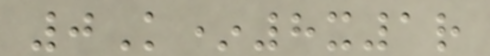0K*8x1r
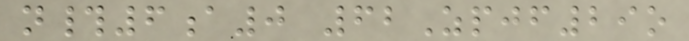n#6a0 62Zpjf29o
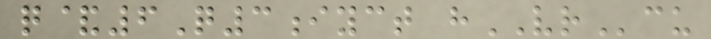q&6Q3iyct hVRcu
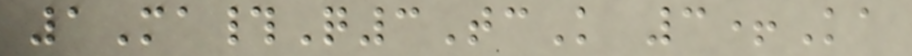1Ma#Q3TcK 3+Ka
